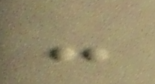-
